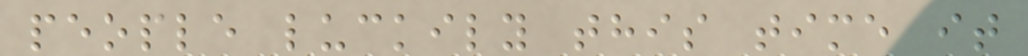people luckily this time it
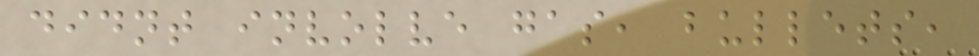didnt involve gas, bullets,
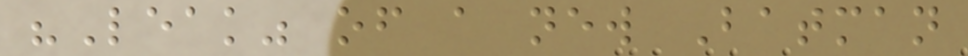"Leak" of a new Batman
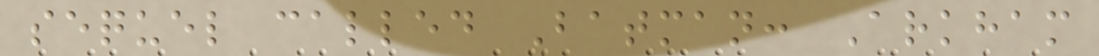sequel called Batman: Arkham
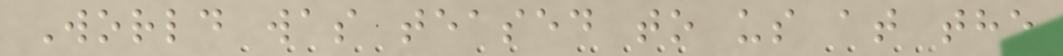World was teased to us at the
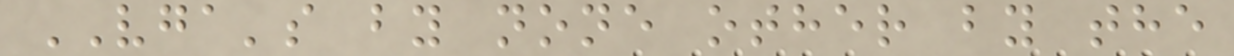VGA's by none other by the
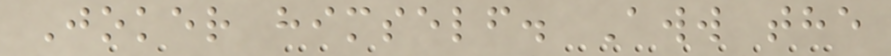Joker himself. Aww the
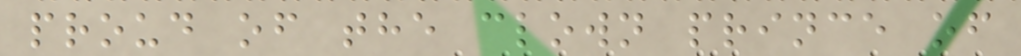proud of the clown prince of
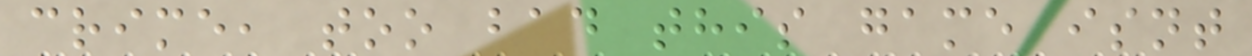crime, too bad this game isnt
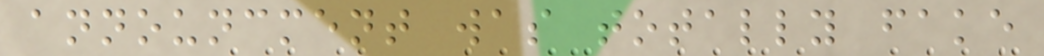announcment was totally fake
